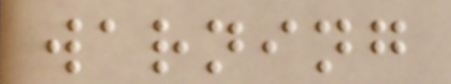warning
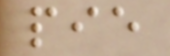pie
